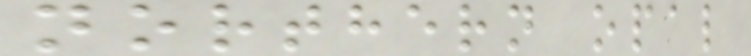northern opal
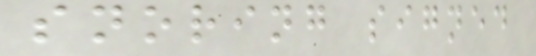snoring signed
